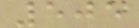505
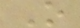O
